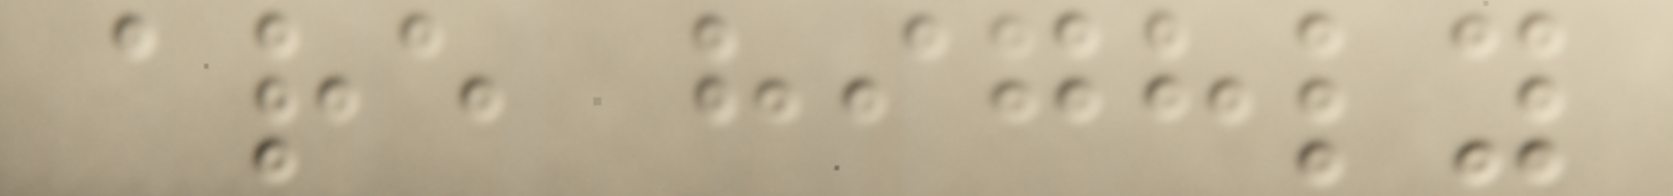are highly
